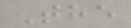The
